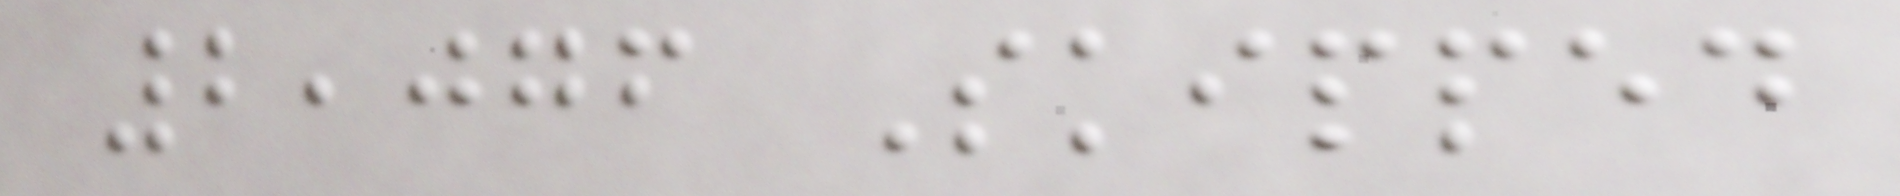2,076 Skipped
